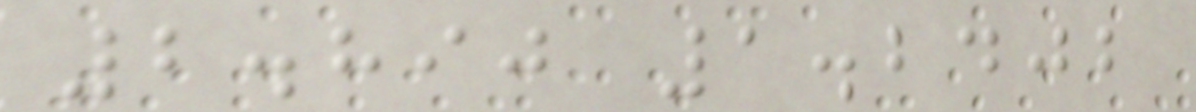2.890 1.2402
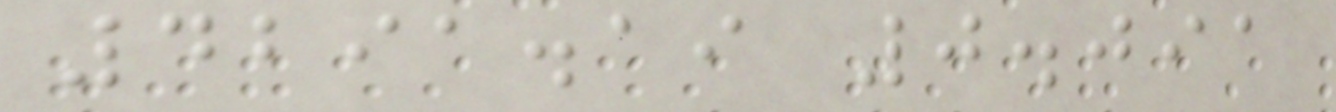4291.19 0.091
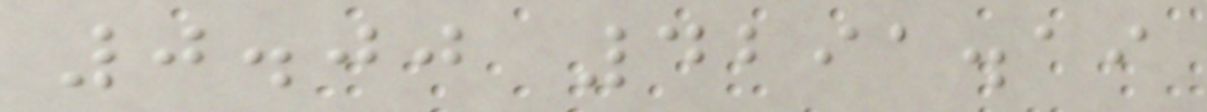0.00 4291.19
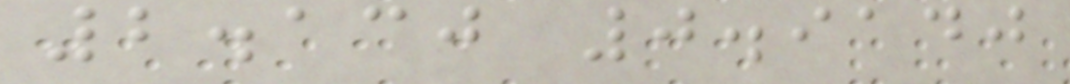2.130 0.9140
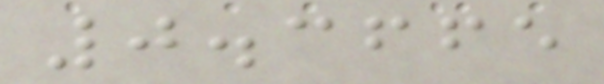0.3665
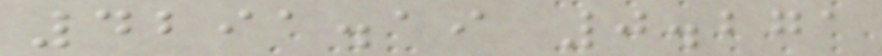4291.19 0.271
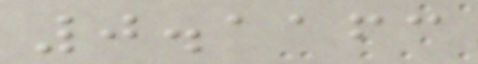0.1163
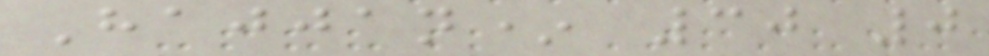Hajjan* 30 0
